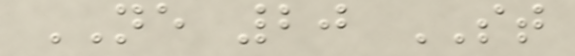NE 20 ST
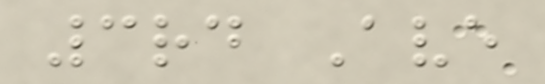3rd Ave
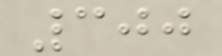300
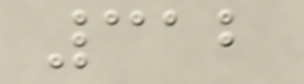312
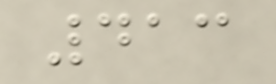413
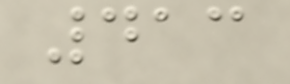413
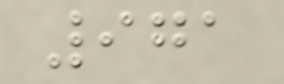971
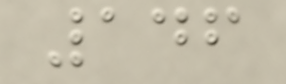146
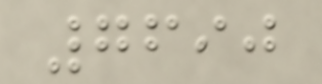7690
